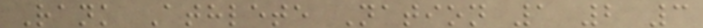Rank Athlete Nation 1 2 3
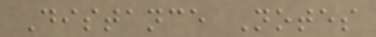Distance Notes
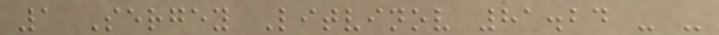1 Sergey Litvinov 81.24 - -
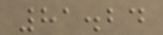81.24
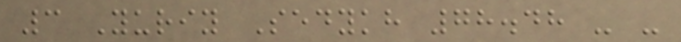3 Yuriy Sedykh 78.48 - -
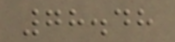78.48
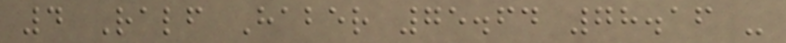4 Ralf Haber 75.64 78.16 -
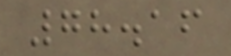78.16
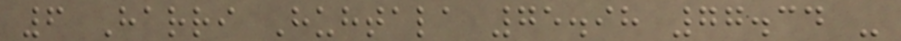6 Harri Huhtala 75.98 77.34 -
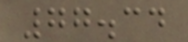77.34
